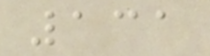131
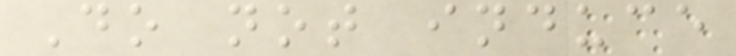Do not induce
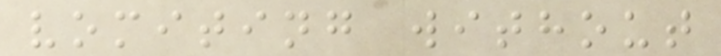vomiting without
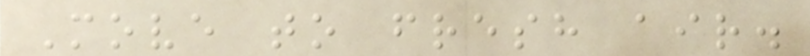Move to fresh air.
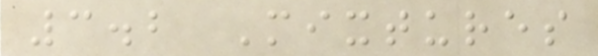3.2 Mixtures
